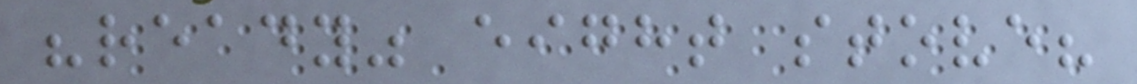"ready" eight stove?
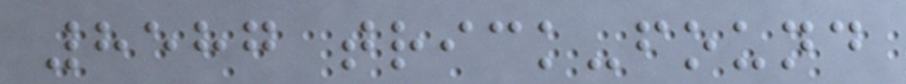8587 trick-found
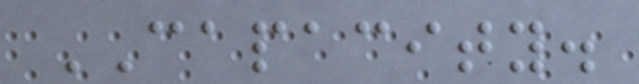CAPACITY.
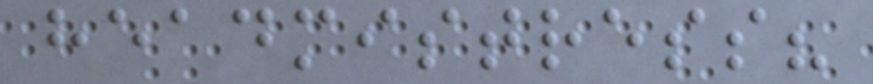headmistress?
